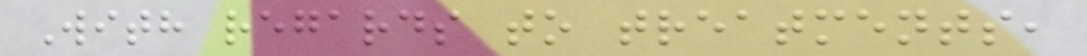With regards to treatments,
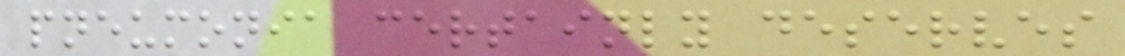pneumonia certainly deserves
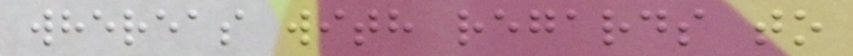whereas with regards to
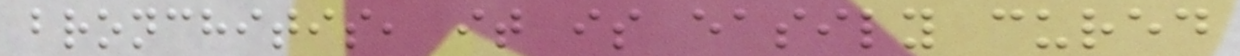bronchitis, it is easily cured
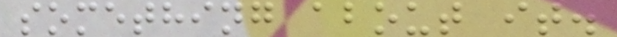something about it.
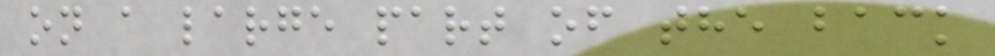on a large part of the back
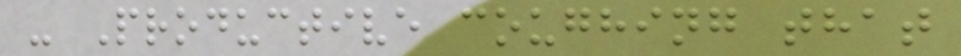- Productive coughing that
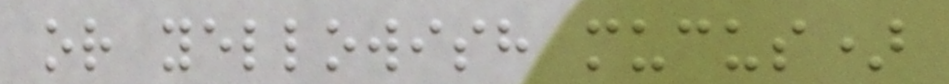or yellowish mucus)
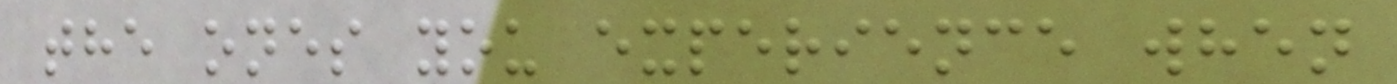the ones you experience when
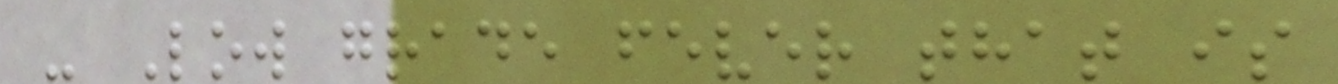- Low grade fever that is
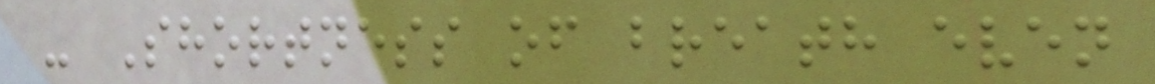- Shortness of breath even
